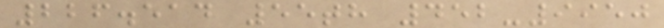226.514 55th 452-9950
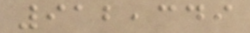912,349
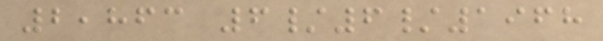2,863 6/6/1968
